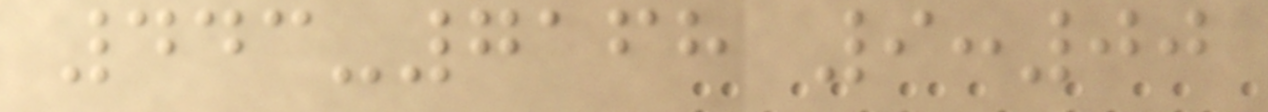443-7168 9:00
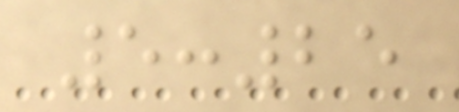5:25
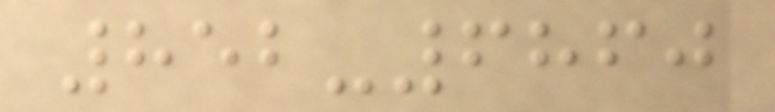852-6860
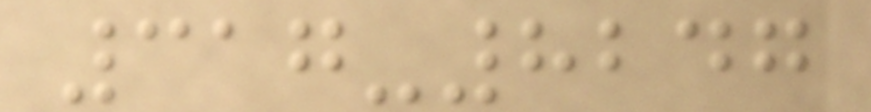317-8247
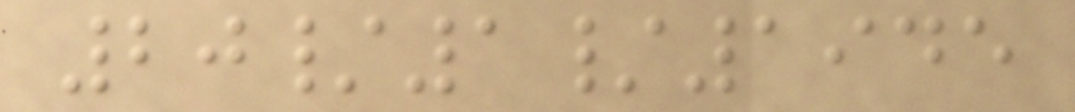20/1/1945
